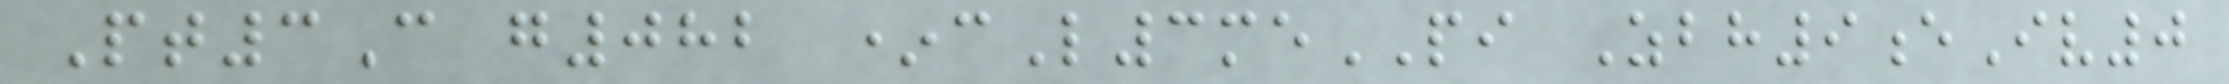Pt3C g082 *cL3mePI Zbh9eIv0
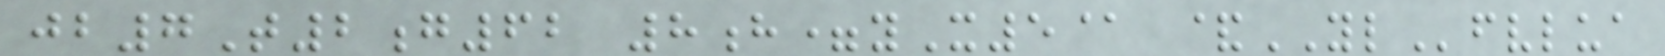jb7T2g62 8h=yX5@ &YLfvlua
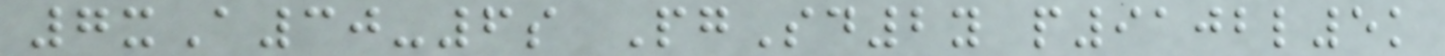7xA30-6s PgSd2y p9102l5k
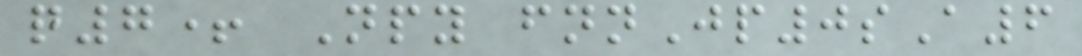q7+ Npy fnnJp0sA6
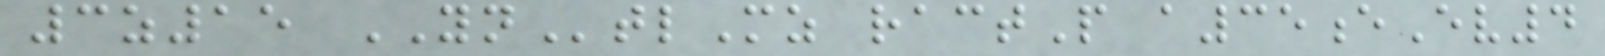3z15 YNtlMz ractP a35eEv4
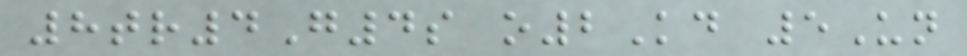8tr4G4s o2Kd 5Un
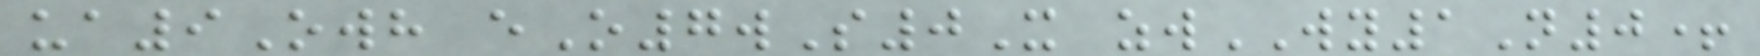ua9Owh eO7wS0X zwWY1N0+
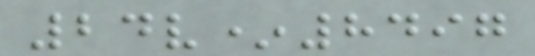24v*8497
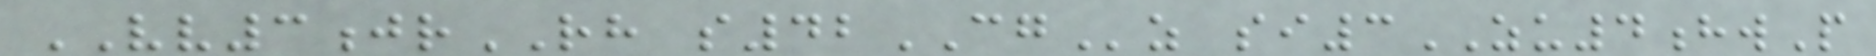VV3jrRH s42CGz si3ZU4hwP
